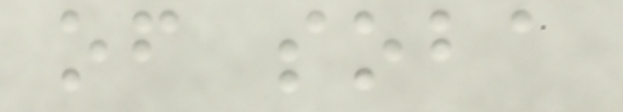of soba
